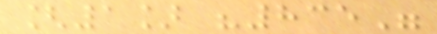[1] "835"
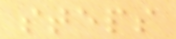steps
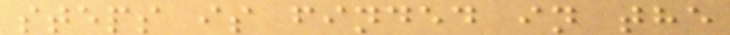steps is finded in the
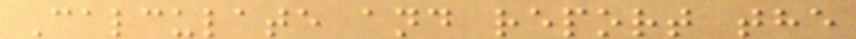Calculate and report the
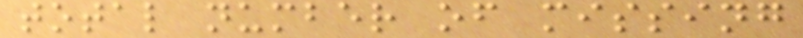total number of missing
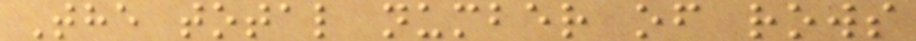The total number of rows
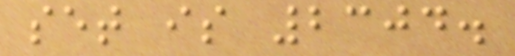set is 2304.
